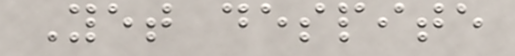Yet despite
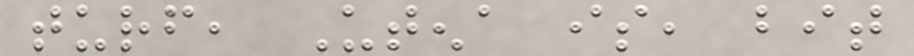turf, Utena is, bit
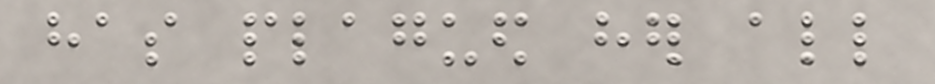has plagued her all
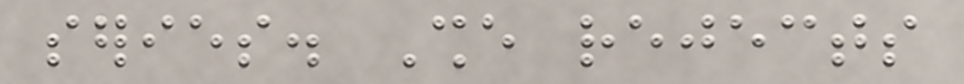series. She rejects
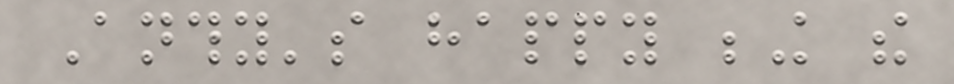Anthy's happy being the
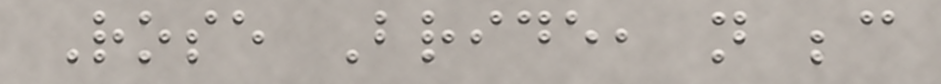Rose Bride, not because
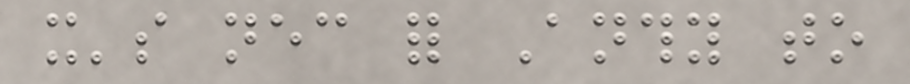it's necessary for Anthy to
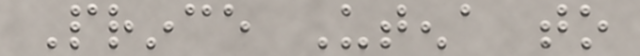Prince Utena to
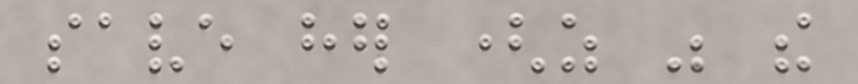save her (as was the
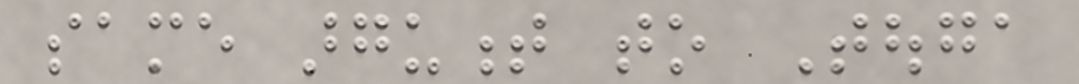same argument to Touga
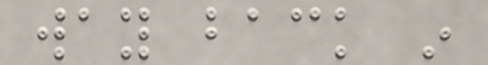way back in
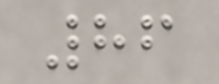86
